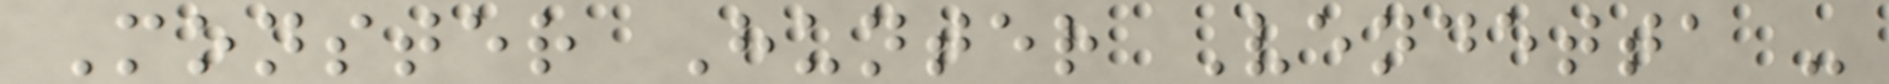Monster Hunter Vendetta -
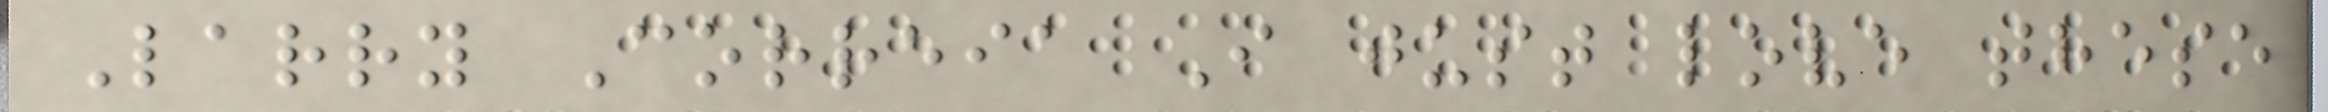Larry Correia I just love these
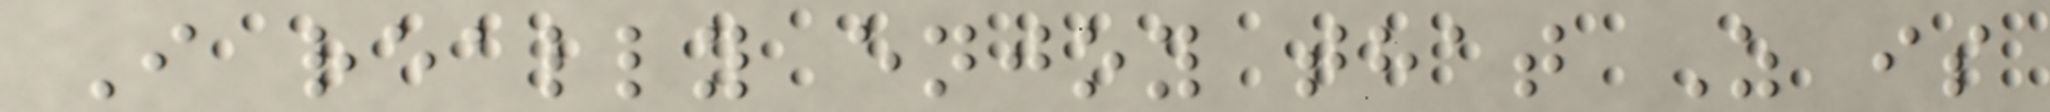I really enjoy that Z is
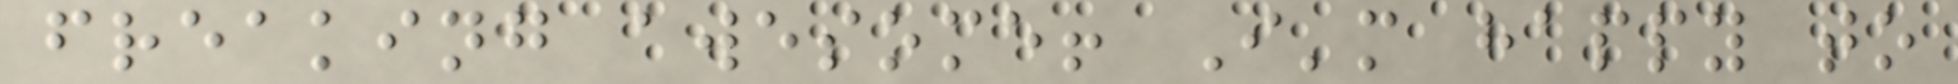freaking awesome! I'm happy to
